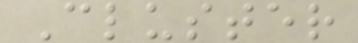Cluster
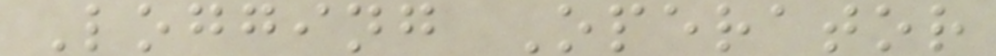Logging Operator
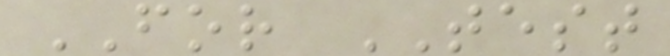FOR TEST
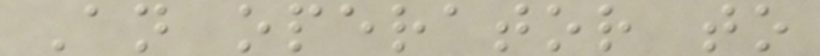An operator to
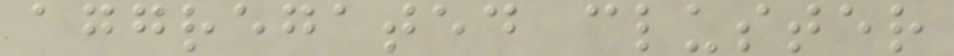aggregated cluster
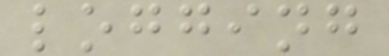logging
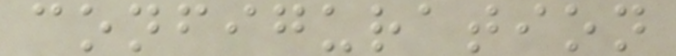configuration
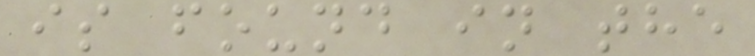is found in the
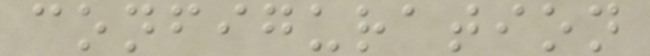configuration
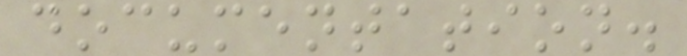documentation.
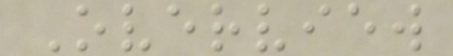Overview
